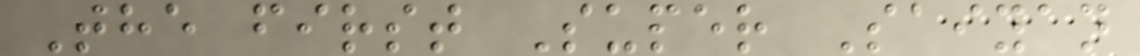The first Super Saiyan
